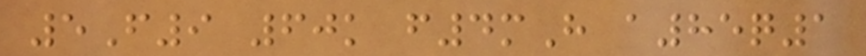5F9 60k f4mH a85q1
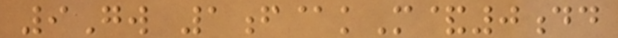9Gw 1f@kM&0dd
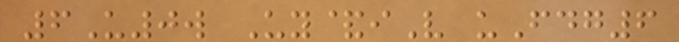6U0w Uy&iV uFdg6
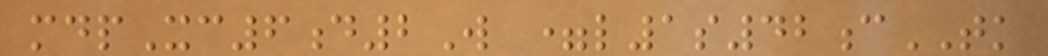mdpXc6d2W =l1s42cTK
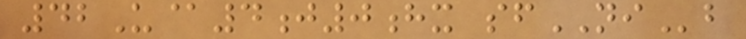42U@4j0hx sfNIb
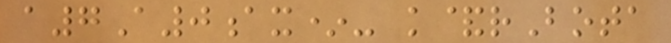a7A0ax*- k&rBota
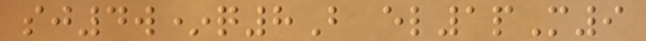sj4w*q8B el1pM9
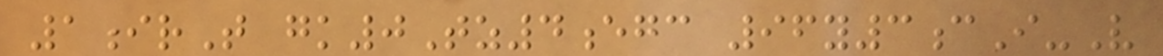1irT gk0Tz4egc 96y3cI-V
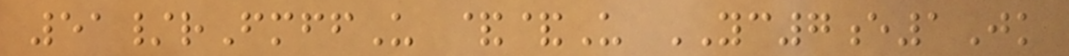51/rFmffU &&U YC7e1Jk
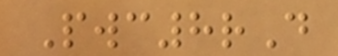Pwc8rD
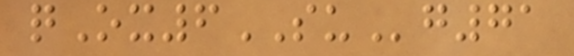qOx6SUg71
